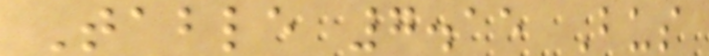Table 7.15 Bus
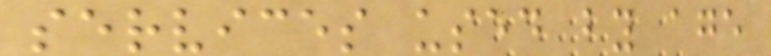services used by age
